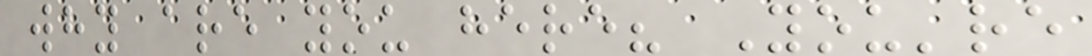why are you here? You're
